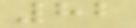82
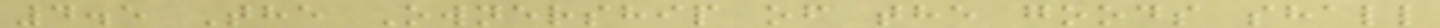4.5 The Ownership of the goods shall
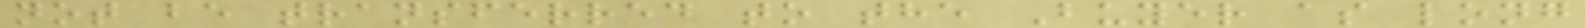not be transferred to the Buyer as long
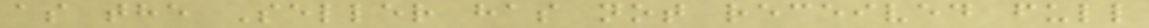as the Seller has not received full
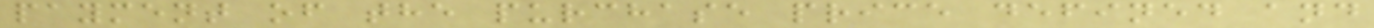payment of the purchase price defined and
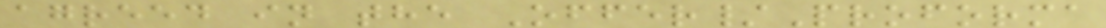agreed in the Offer/Proforma
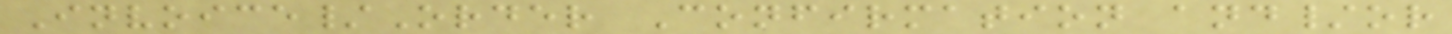Invoice/Order Confirmation and/or
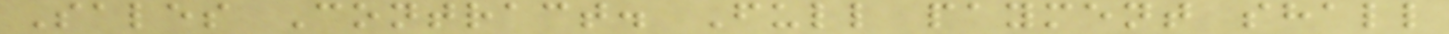Sales Contract. Full payment shall
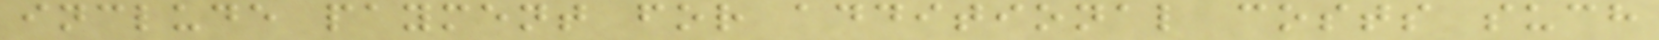include payment for additional costs such
